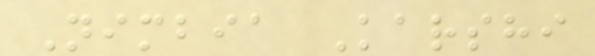Nimbia Karshi
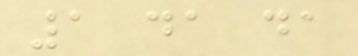1 da da
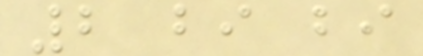2 bi bi
